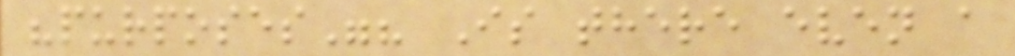"purposes"? Is there even a
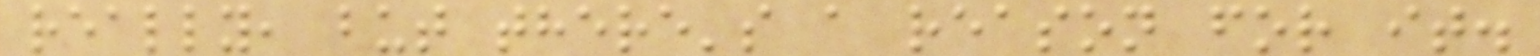really, but there's a reason for it.
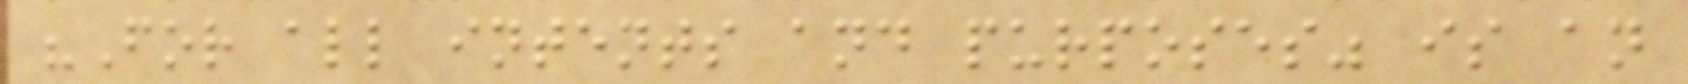"For all intents and purposes" is an
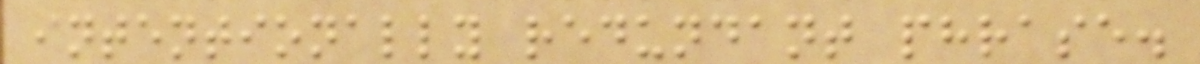intentionally redundant phrase.
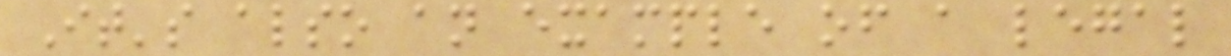It's also an example of a legal
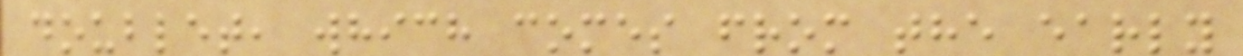doublet, which comes from the early
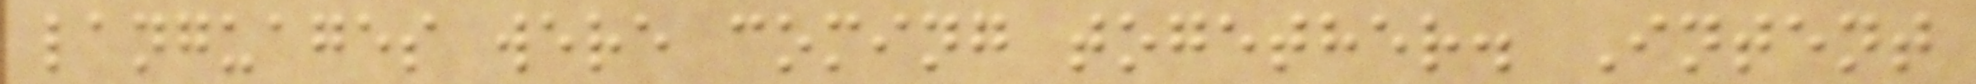languages were coming together. Intent
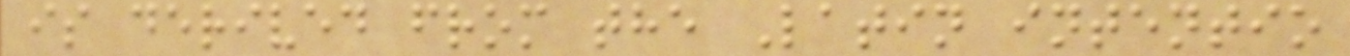is derived from the Latin intentio
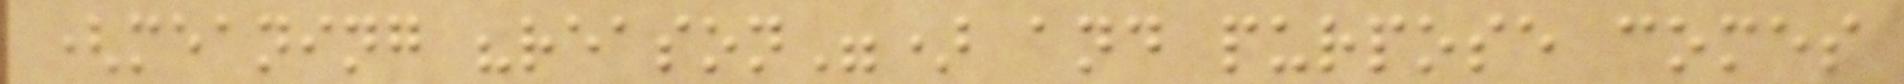(meaning "reason") and purpose comes
